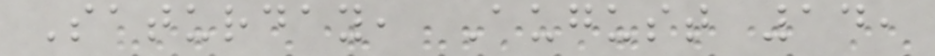Saturday, August 14,
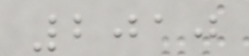2010
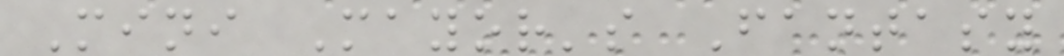Mini Mayor's Fantasy
